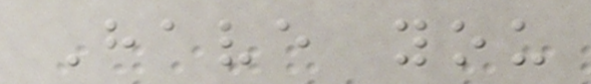Have you
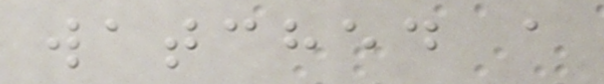watched a
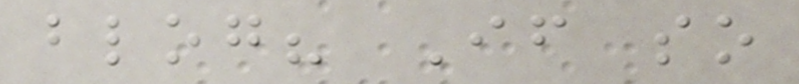blog? If so
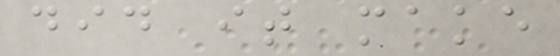did it make
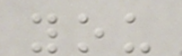you
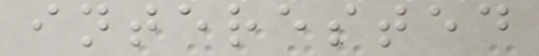interested
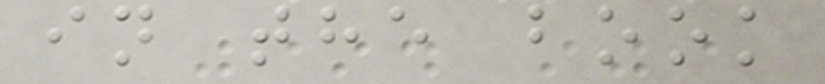in the book
